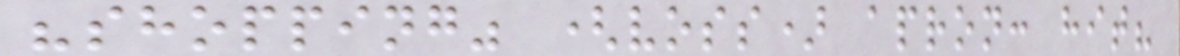"shopping" (voss) apron: hit?
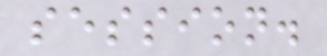session.
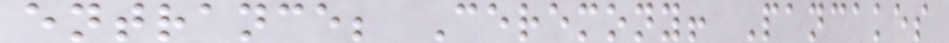entrance; Ceremony! Pancakes
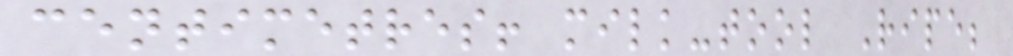centimetres! milk-tool Ripe;
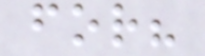for?
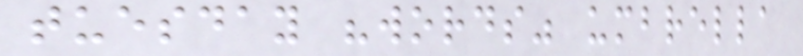tuesday "words" umbrella
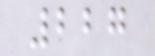227
